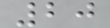20
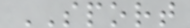SPORT
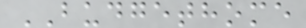BUDGETHOME
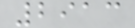2913
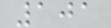101
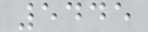5445
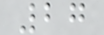27
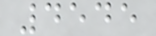4545
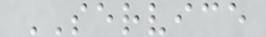SERVICE
